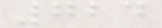724
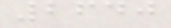2640
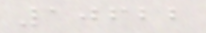10622
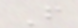F
